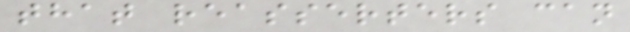that reasserters can
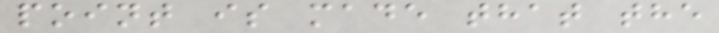point is made that the
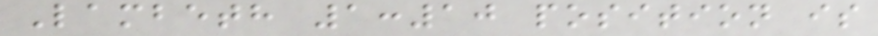Lambeth 1:10 position is
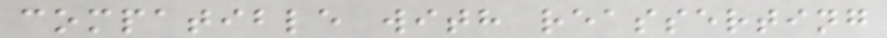compatible with reasserting
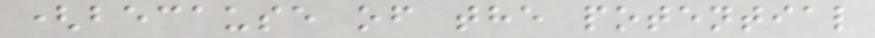(because of the potential
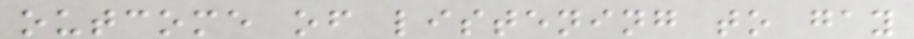outcome of listening to gay
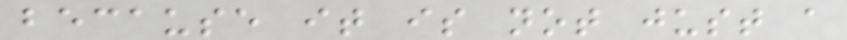because it is not just a
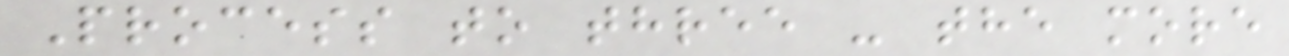Process to three - the more
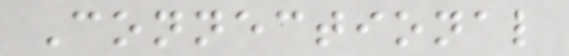Connectional
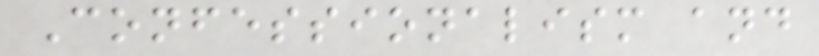Confessionalism and
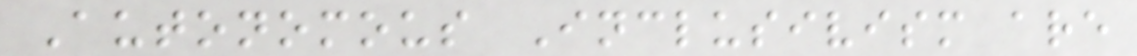Autonomous Inclusivism are
